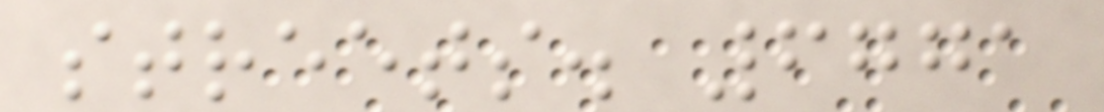streets. 6771
